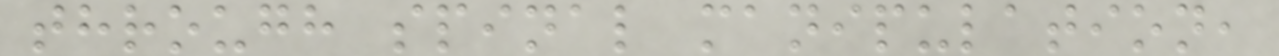through spinal manipulation,
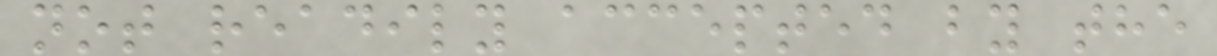not readily accepted by the
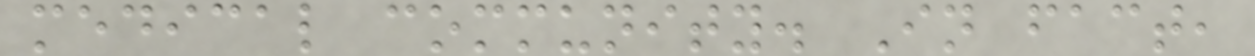medical community. In fact,
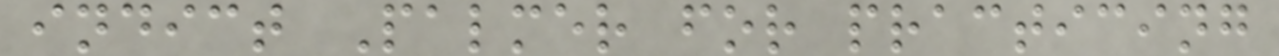indict Palmer for practicing
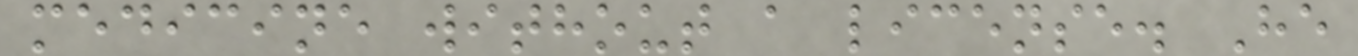medicine without a license. He
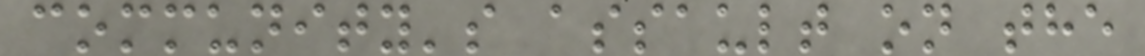community's assault on the
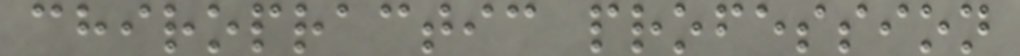chiropractic profession
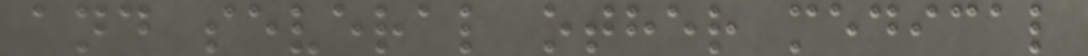and several other medical
